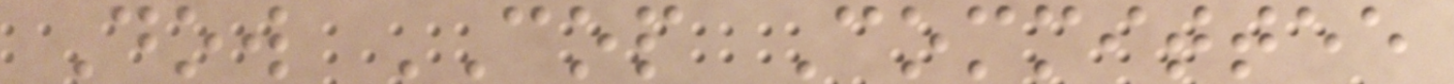Dow COP Committee
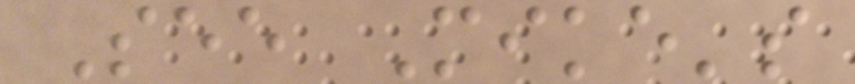See Mike's
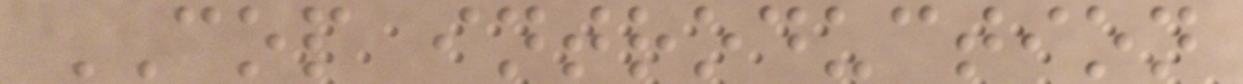COP introduction
